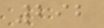292
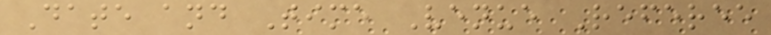Date and Time Venue Referee
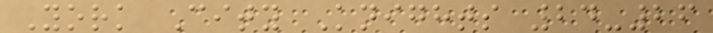York City Knights 24-26
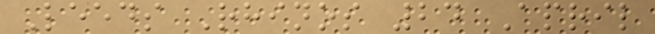Leeds Rhinos 24 April
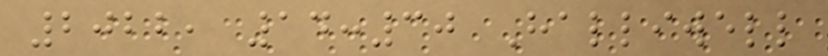2022, 14:30 Halliwell
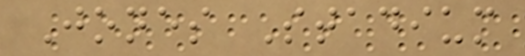Jones Stadium
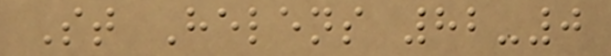St Helens 82-0
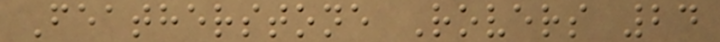Featherstone Rovers 24
